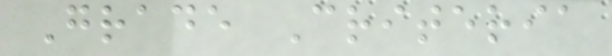Grade Criteria
